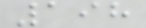198
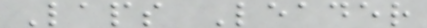Laps Leader
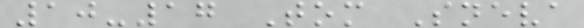10-17 Tom Sneva
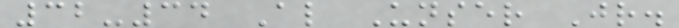32-34 Al Unser Jr.
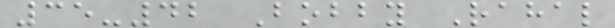35-42 Bobby Rahal
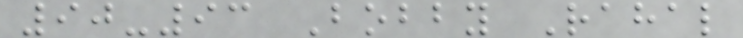90-93 Bobby Rahal
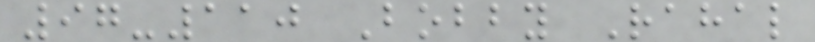97-110 Bobby Rahal
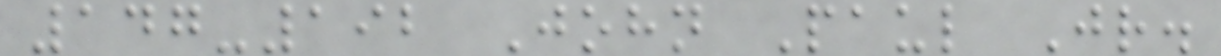147-192 John Paul Jr.
